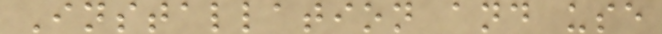Installation and use
